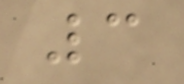3
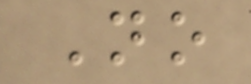No
